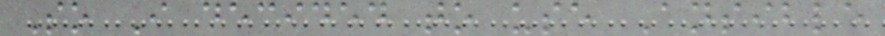So I decided to use Ansible
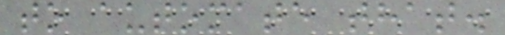to automate that.
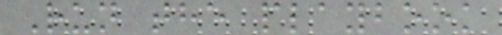Run the playbook
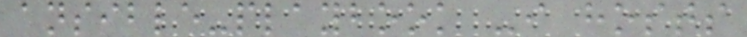ansible-playbook -i hosts
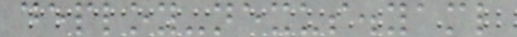deploy-nexus.yaml
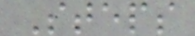Steps
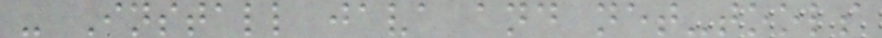- Install java and net-tools
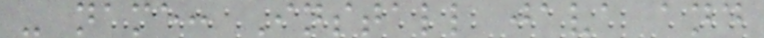- name: Install java and
